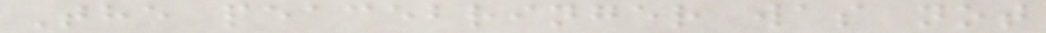The peacebringer was not
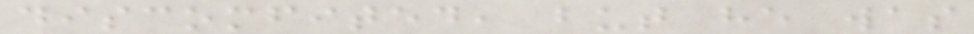discomfited, but he was
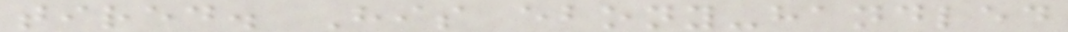tired. His ebony-handled
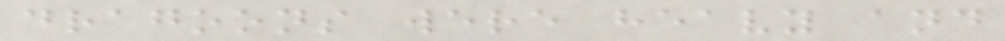dragoons were heavy and
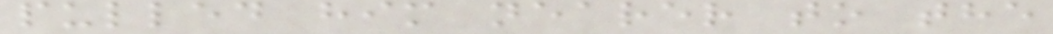pulled him nearer to the
